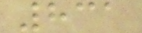831
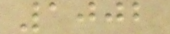1002
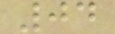04
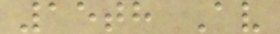15th Av
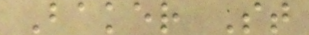Baker St
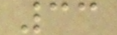33
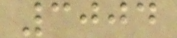3004
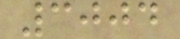3004
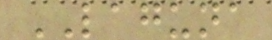LAGUNA
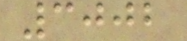3002
